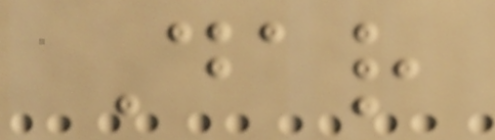Dar
